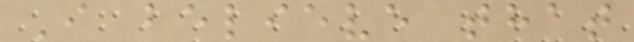I believe that
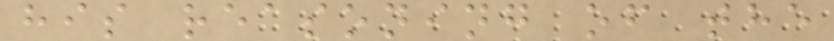his reasoning of the
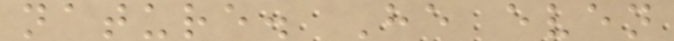nature. He even
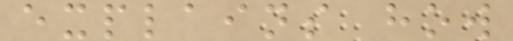explains how
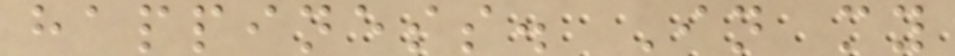happiness. In my
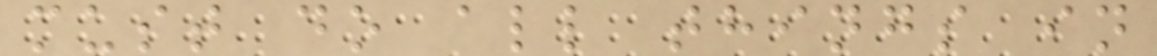must do all things in
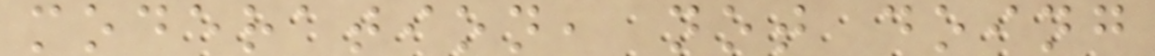moderation, not doing
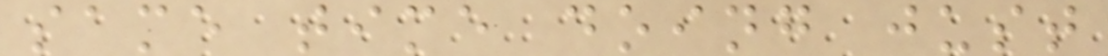same time doing just
